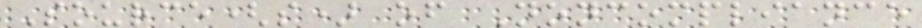Source(s) of Noncompliance
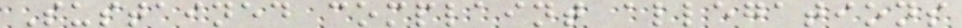Sustained complaint allegations
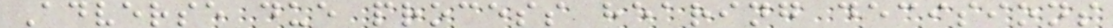Adverse due process hearing decisions
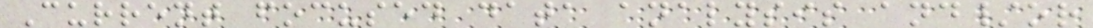Current focused data analysis and/or
